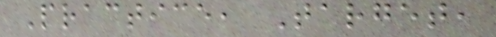Practice, Target,
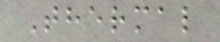Thermal
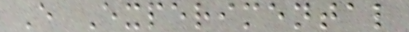E Experimental
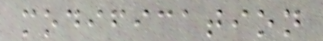modification
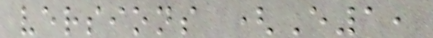versions (E1,
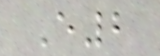E2
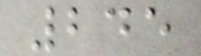245
